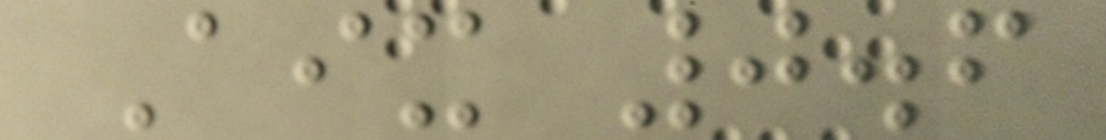Aix 0.6
